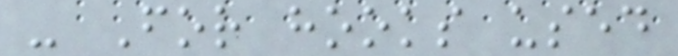- For hooks used
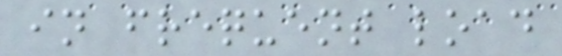in frequent load
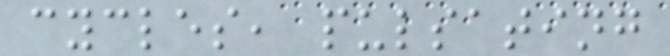cycles, pulsating
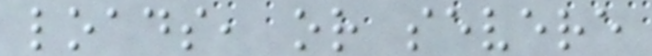loads, or severe
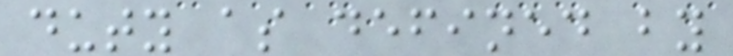duty as defined by
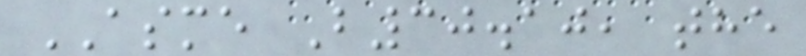ASME B30.10, the
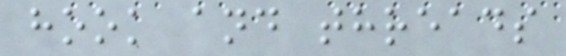hook and threads
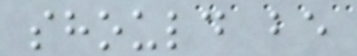should be
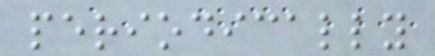periodically
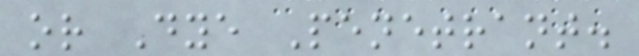or Dye Penetrant.
